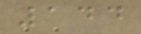144
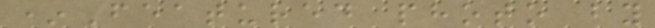*Featured photo by
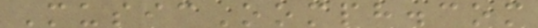MusicOomph.com
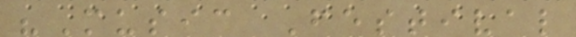"Music Festival
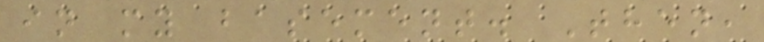in my basement. Then,
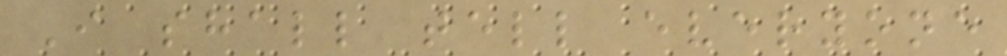I shall tell everyone
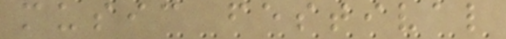music festival
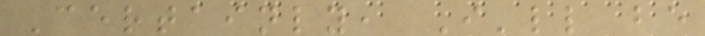Certainly, I'll be
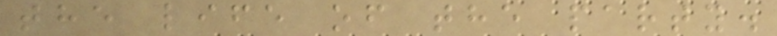the life of the party.
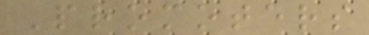Promoters
